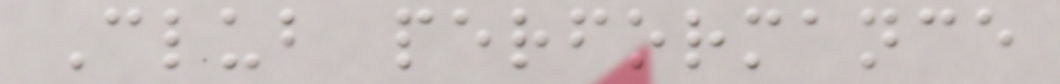Club performance
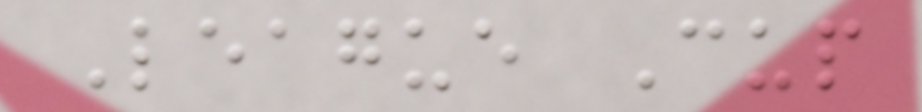League Cup
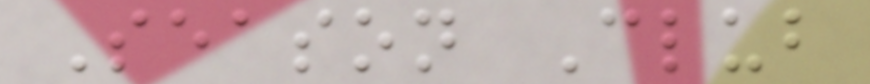Season Club
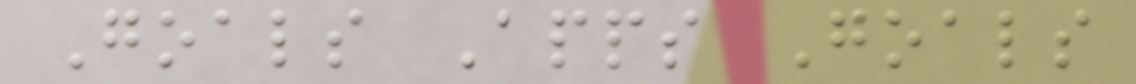Goals Apps Goals
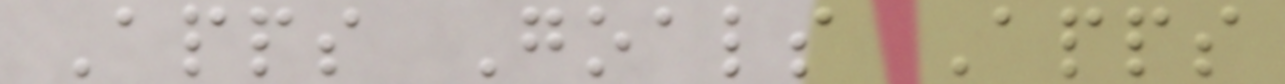Apps Goals Apps
